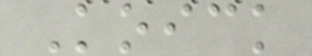Koick
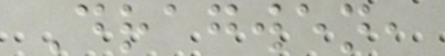Dragwen,
